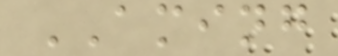AMING
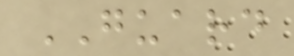GUARD
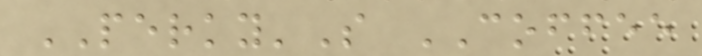PERKY'S COFFEE
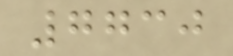7730
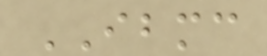IBMC
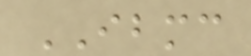IBMC
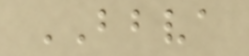BBVA
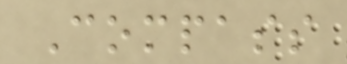Compass
